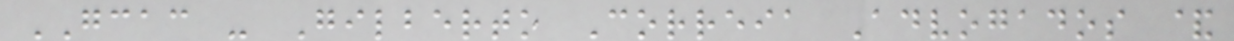GCAC - Gilberto Correia Advogados &
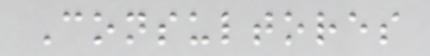Consultores
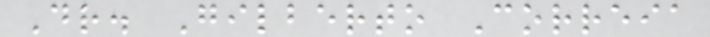Dr. Gilberto Correia
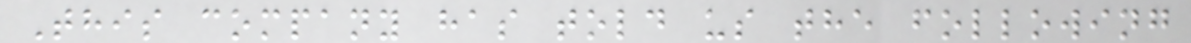This company has told us the following
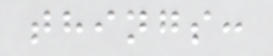things:
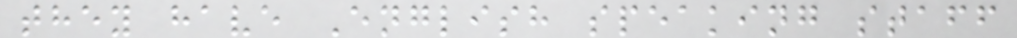they have English speaking staff
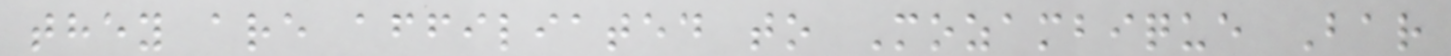they are affiliated to Mozambique Bar
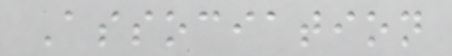Association
